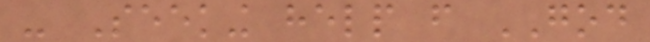- Seeking help from GOD
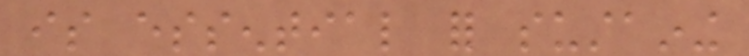is essential for sustaining
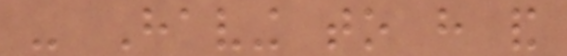- Having to have and
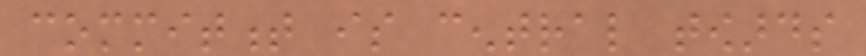commitment is central towards
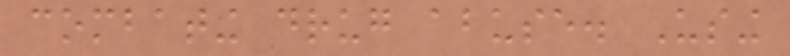combating drug abuse. Using
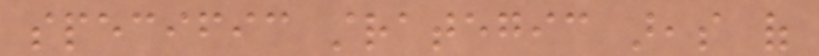specific strategic areas of
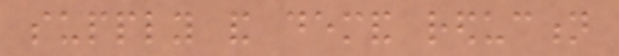supply and demand reduction
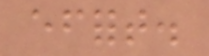effort.
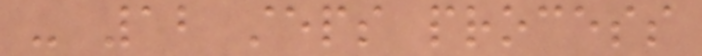- 12 steps process
